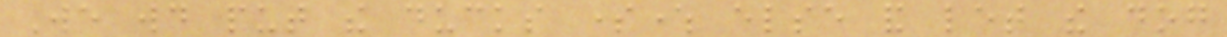We would put the ducks somewhere else and let the dog
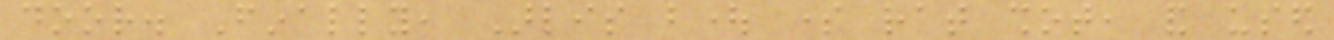door. Finally, Arlis bought some rat shot, and used
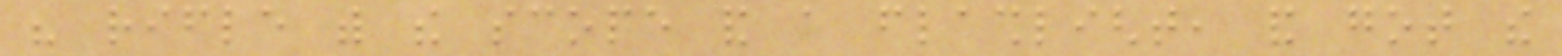his rifle with the scope and a flashlight, and got the
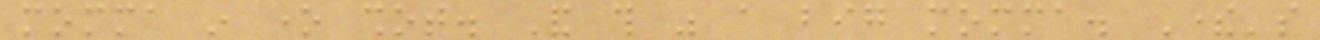momma in one shot. And this was a big momma. There's
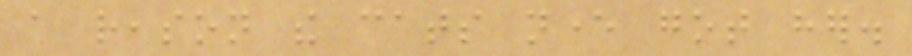a reason the cats never got her.
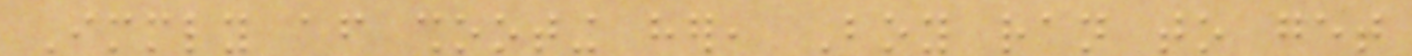Immediately after shooting her, Boy ran to get
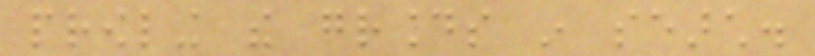prowling the grounds in search.
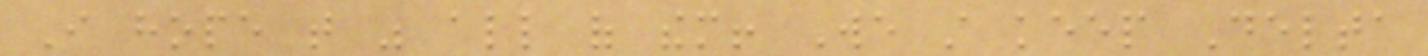I hope that was all of them! We still keep Delta
